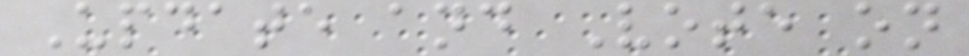Update and Vote on
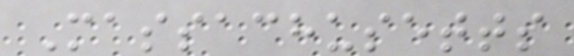Massachusetts
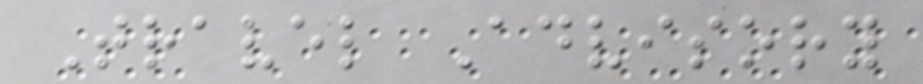Travel Advisory
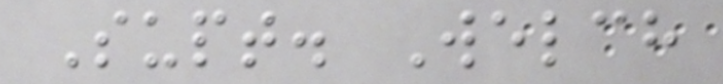Supt. Welch
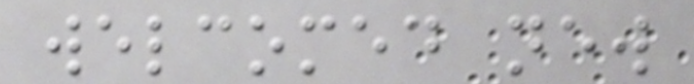welcomed new
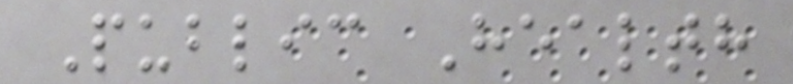Public Health
